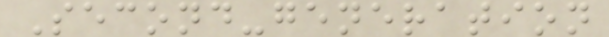Second-generation
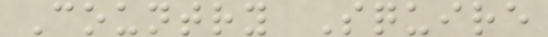Country Squire
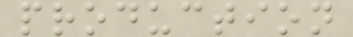production
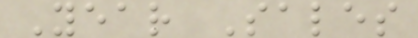Year Sales
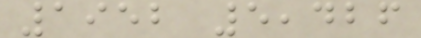1952 5,426
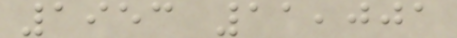1953 11,001
